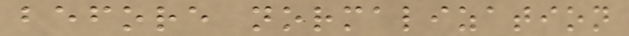before normalization
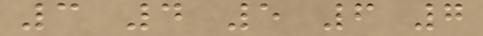3 4 5 6 7
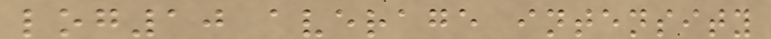log10 average intensity
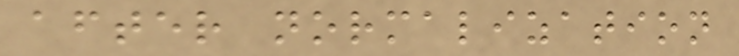after normalization
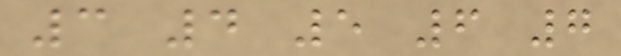3 4 5 6 7
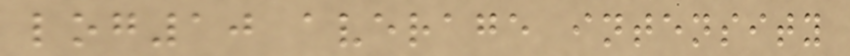log10 average intensity
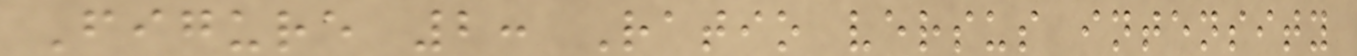Figure 2: Ratio versus intensity
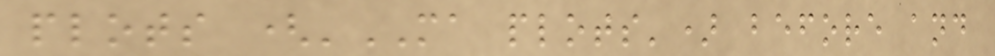plots ('MA plots') before and
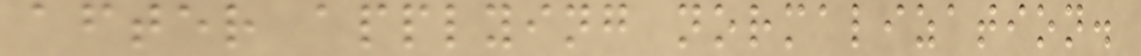after applying normalization.
